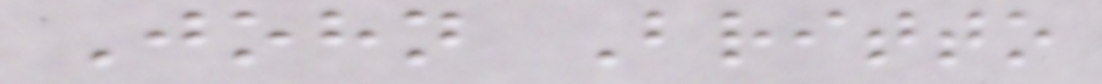John Britto
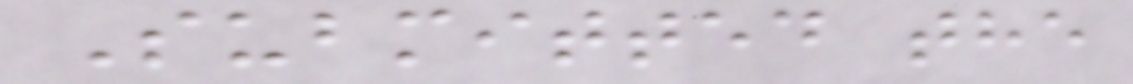Submitted the
